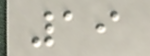19
